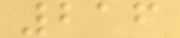216
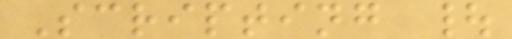Scripting |
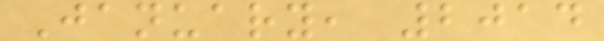January, 2014
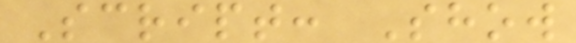Script: Show
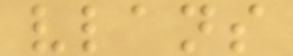vlans
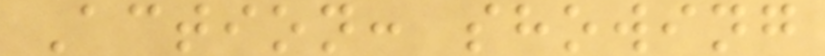Action: showing
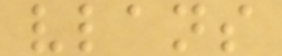vlans
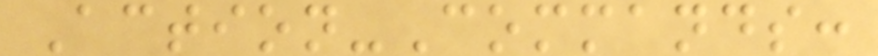Action-Commands:
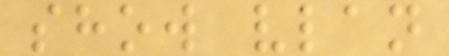show vlan
